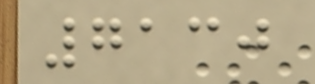7130
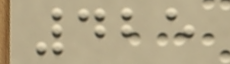425
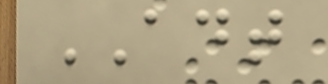ADT
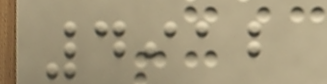4912
